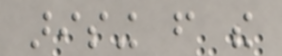arising from the
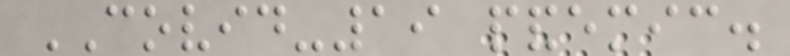COVID-19 pandemic.
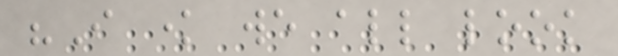"I know we all look
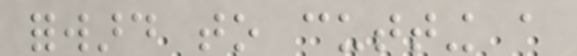forward to cutting a
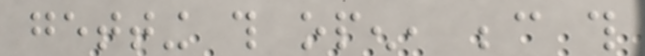getting this open, because this
